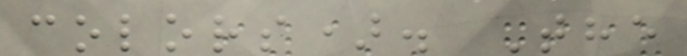colors). The
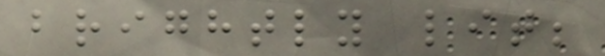brightly lit;
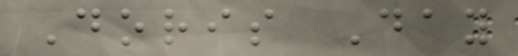Doris Day
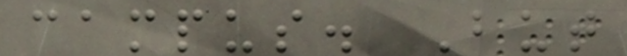campus. But
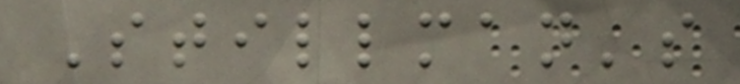Stillman's
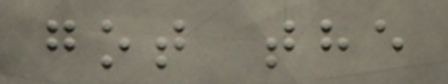got the
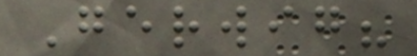Gerwig?
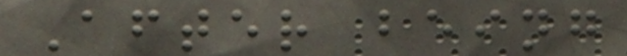After being
